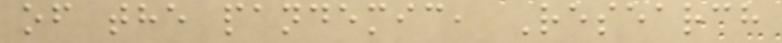of the pandemic, Research
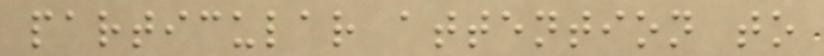particular attention to
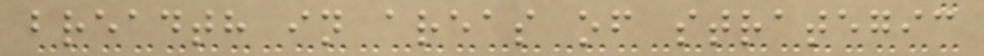breadth in areas of strategic
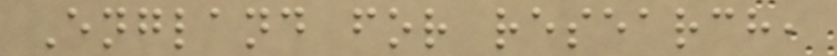England for research,
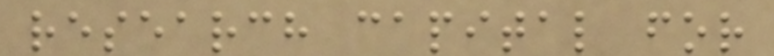research capital for
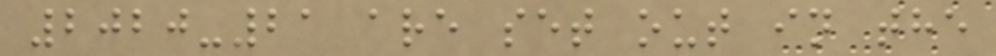2020-21 are set out in the
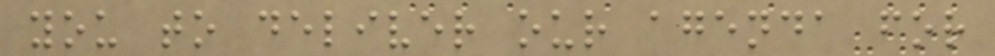you to deliver our agenda for
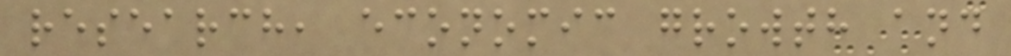research, economic growth and
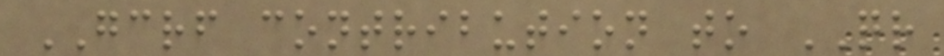GCRF contribution to QR
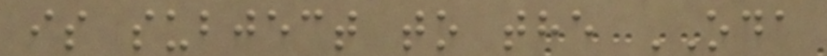is subject to the ODA
